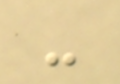-
